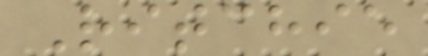Ritchie
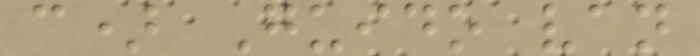c) Guido van
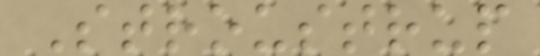Stroustrup
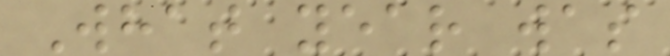What year was
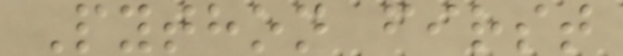Python first
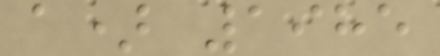a) 1985
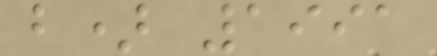b) 1991
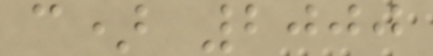c) 2000
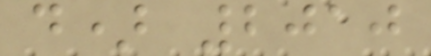d) 2010
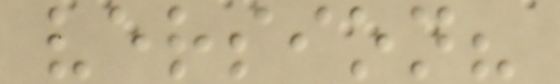version?
